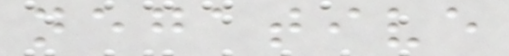negative
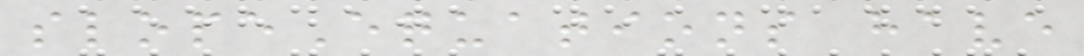slopeEquations have
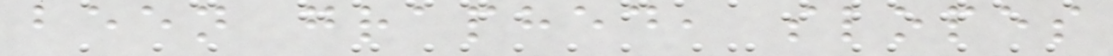been graphed, slopes
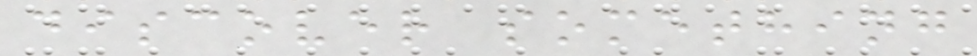discover something
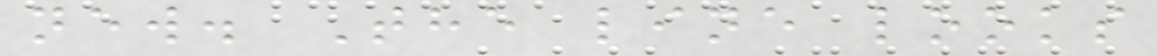new. The line looks
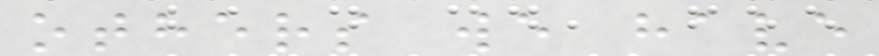others we have
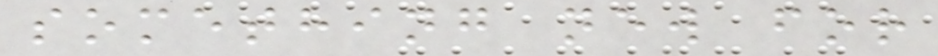something new for
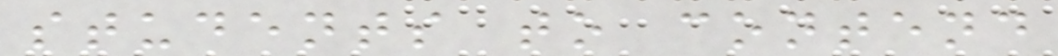students to contend
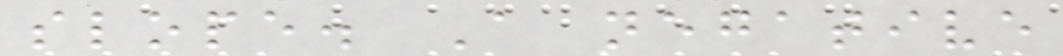slope. A negative
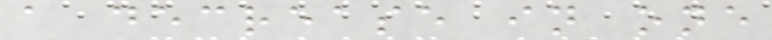a decrease in one
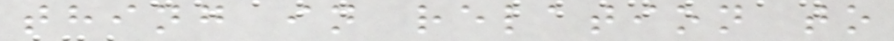thing in relation to
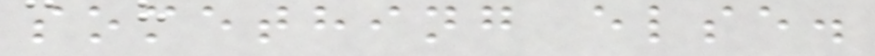something else.
